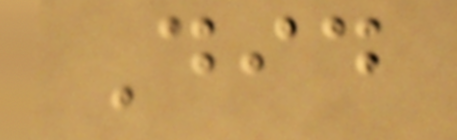Did
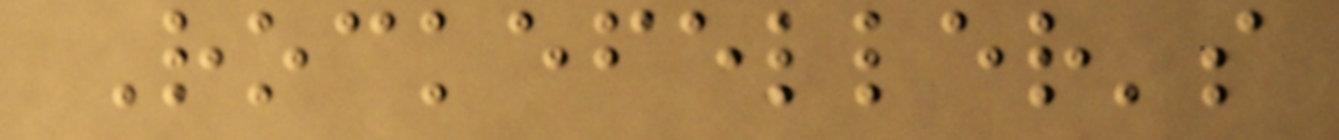Rockefeller's
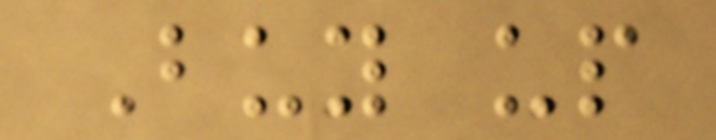Buy up
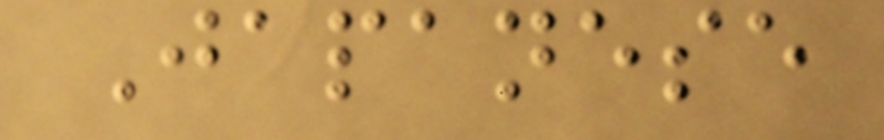Japanese
